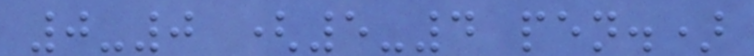0-0 (5-4 pen.)
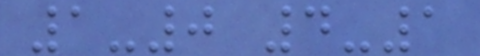1-0 4-1
